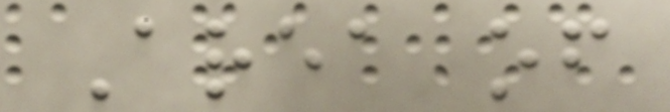Area of
